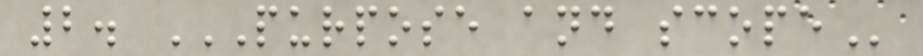2. PURPOSE AND SCOPE
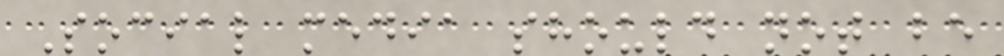Social media should not be
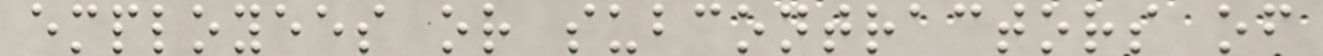employees or subcontractors of
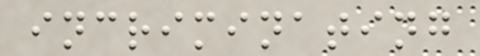incriminating
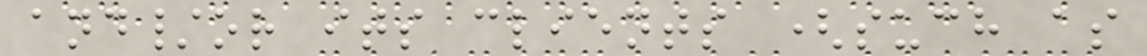and/or its clients (such as
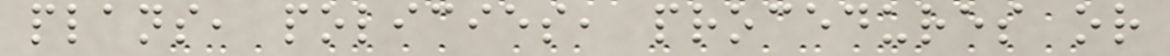plans, policies, procedures or
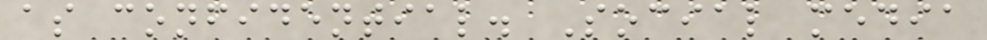as confidential. Social media
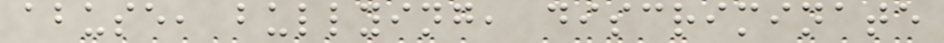abuse, bullying, discriminate
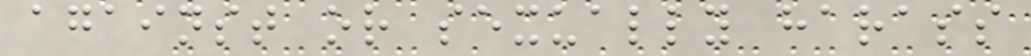against or sexually harass
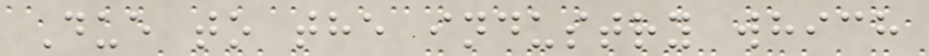Due to the industry which
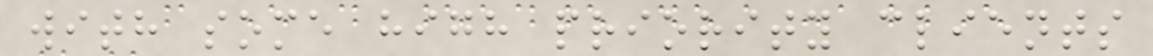with some high priority clients
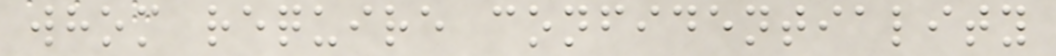whom require confidentiality
